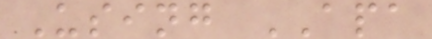Using APA
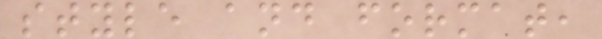style and format,
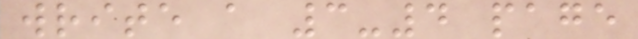write a 3-4 page
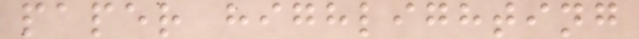paper highlighting
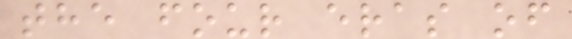the four eras of
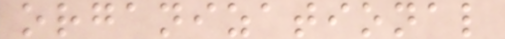organizational
